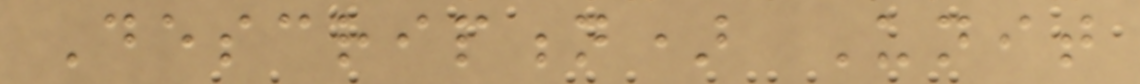Description) Unit
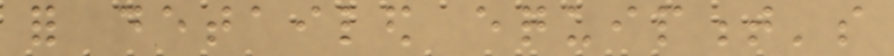for detailed equipment's
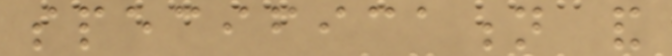specification and
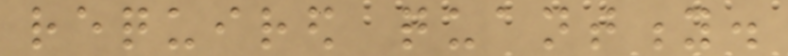required quantity.
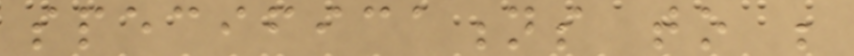specifications to be
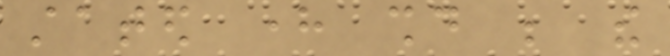stated here should be the
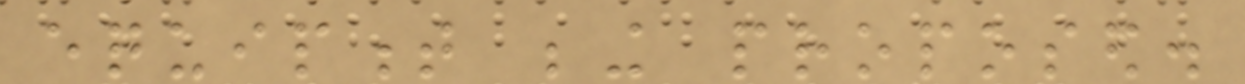equipment being proposed.
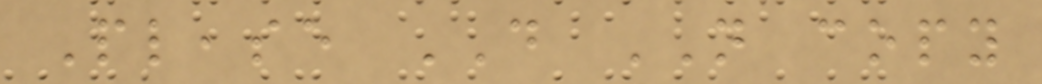Please DO NOT copy
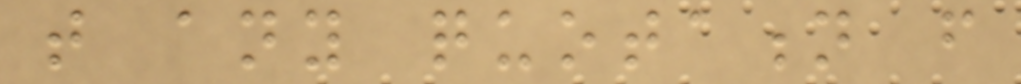that any quotation from
